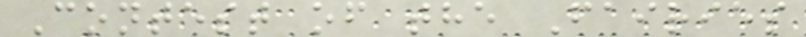Contest of the Fairies
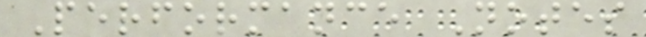Performance Notes
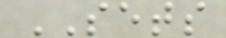SETS
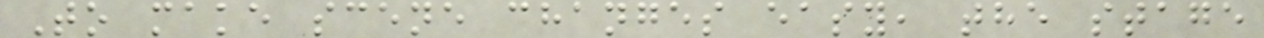To make scene changes easy, the stage
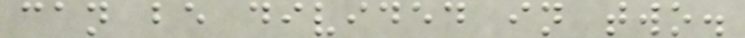can be divided in two.
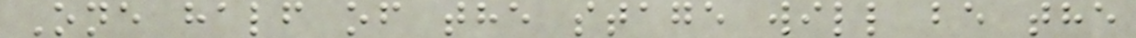One half of the stage will be the
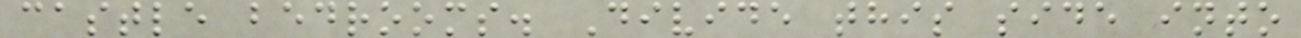castle bedrooms. Divide this side into
